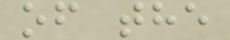of the
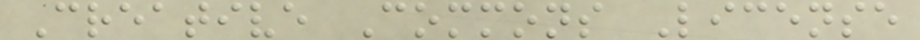Creative Commons License
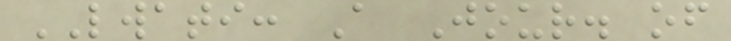LWATI: A Jour. of
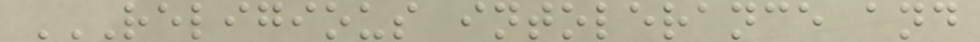RELIGIOUS INTOLERANCE AND
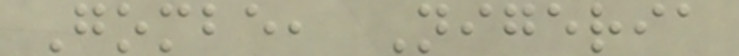Gombe, Nigeria
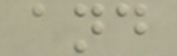and
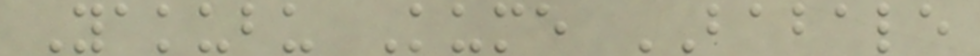Yakubu Kume BABALE
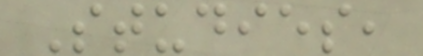Studies,
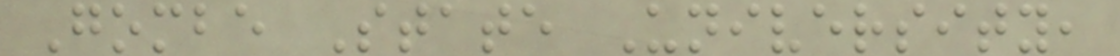Gombe State University,
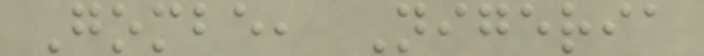Gombe, Nigeria
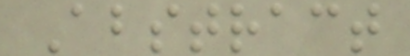Abstract
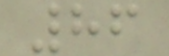86
